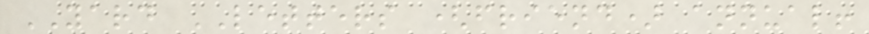YARD LETTERS (friend) annual!
